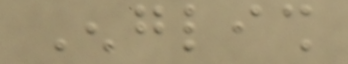English
